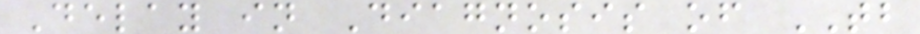Delay in Diagnosis of TB
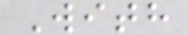With
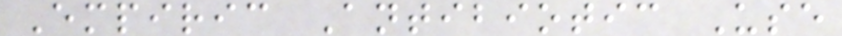Empiric Antibiotic Use
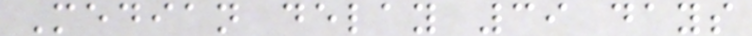Median delay 39 days
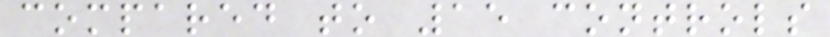compared to 15 controls
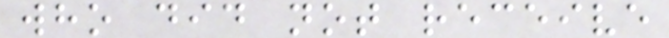who did not receive
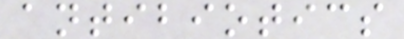antibiotics
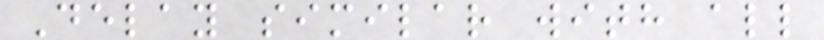Delay similar with all
